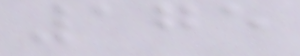175
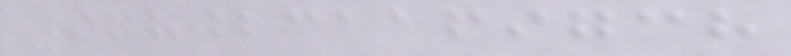9780231169738
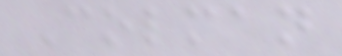Colman
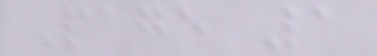Page 1
